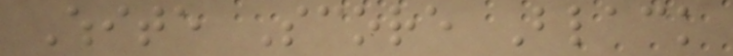White Score Black
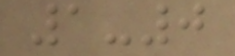1-0
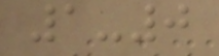1-0
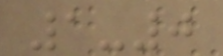1-0
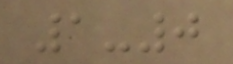1-0
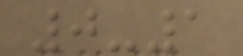0-1
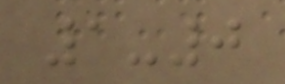1-0
